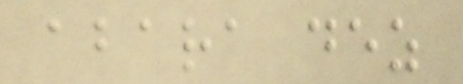abara dez
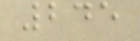245
